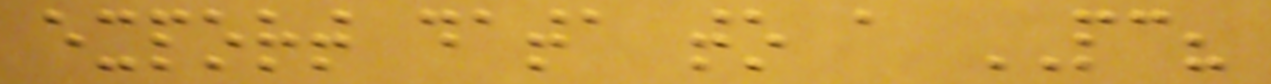export data to a PC?
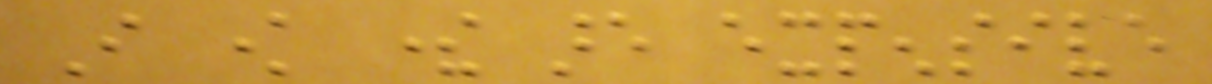I know there are expensive
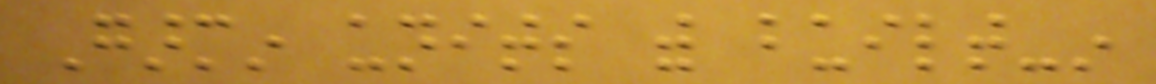Garmin units with built-in
